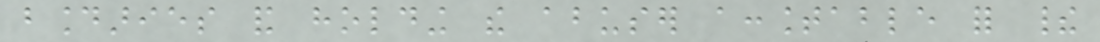boundaries and holding the abuser accountable for their
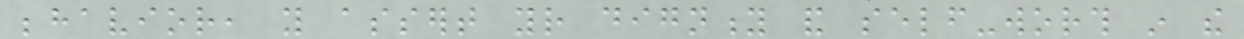behavior, you assert your dignity and self-worth in the
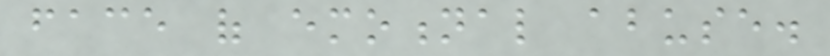face of emotional abuse.
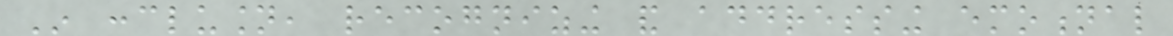In conclusion, recognizing and addressing emotional
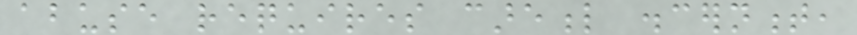abuse requires careful discernment,
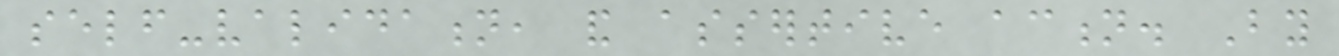self-validation, and assertive action. By
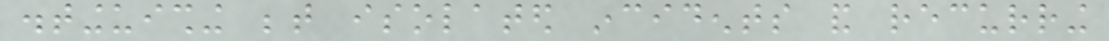distinguishing between isolated incidents and recurring
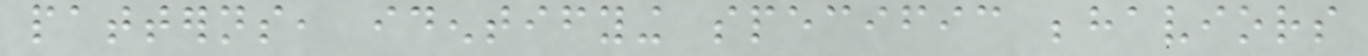patterns, identifying specific behaviors
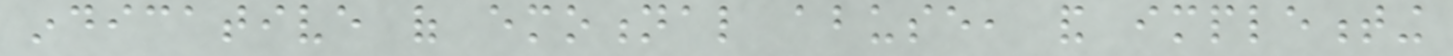indicative of emotional abuse, and implementing
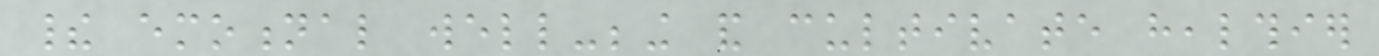their emotional well-being and cultivate healthier
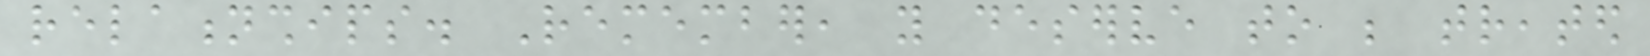relationships. Remember, you deserve to be treated
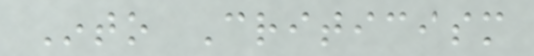Into Criticism
